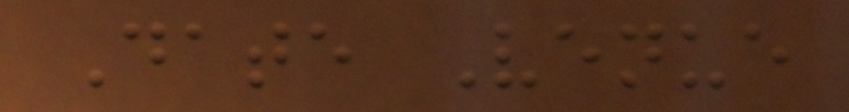Date Venue
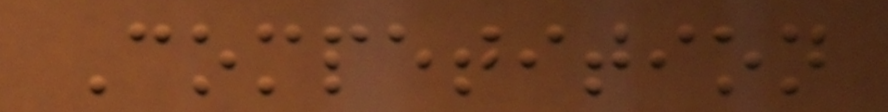Competition
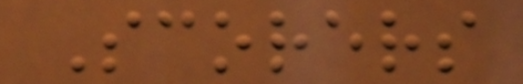Scorers
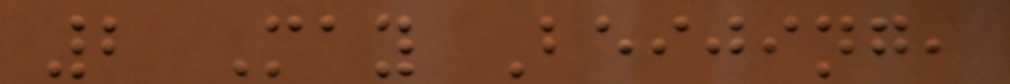2 May Beijing,
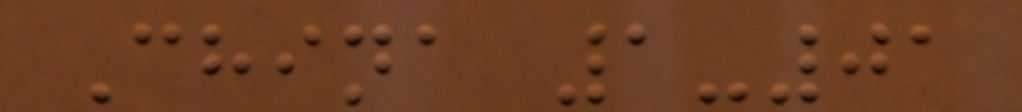China 1-01
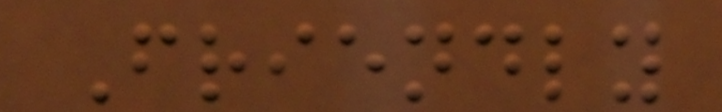Friendly
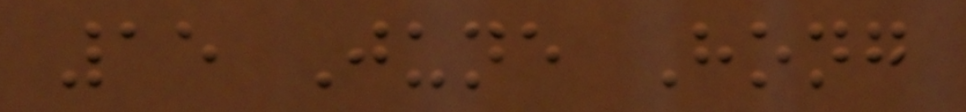15 June Hong
